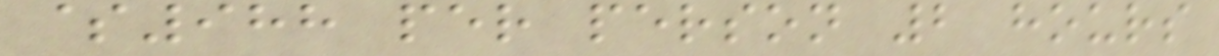$988 per person 2 hours
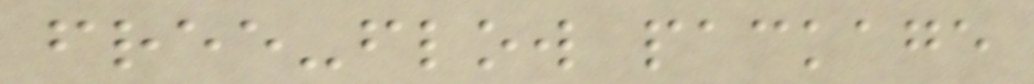free-flow package
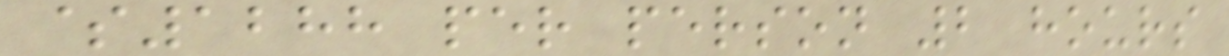$1288 per person 2 hours
